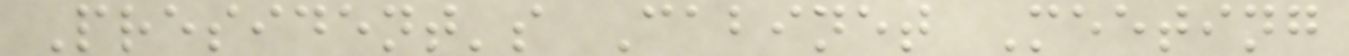President's Cabinet Meeting
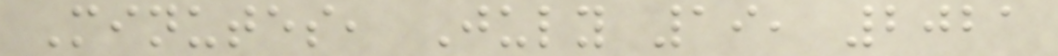Minutes, July 19, 2021
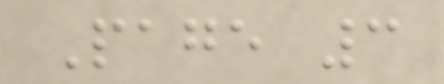Page 3
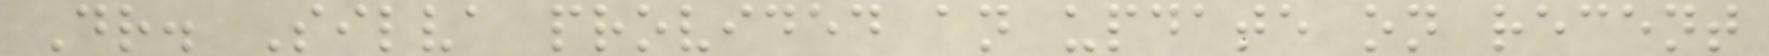Dr. Silva provided an update on recent
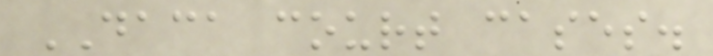DACA court cases.
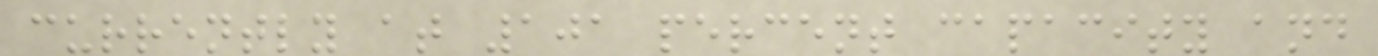currently at 101 percent capacity and
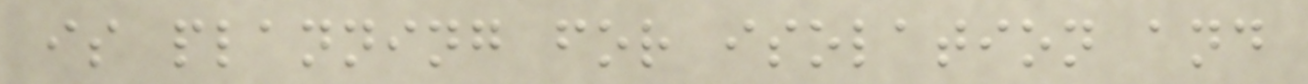is planning for isolation and
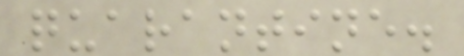quarantine.
